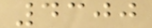4300
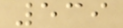539
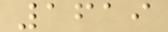1619
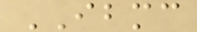IBMC
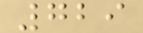729
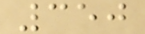350
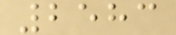2583
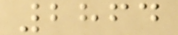2864
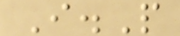I.P
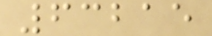63215
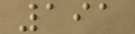191
